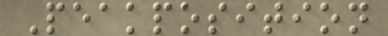Peakposition
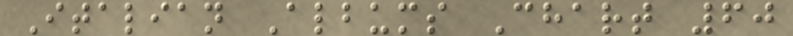Italian Albums Chart 60
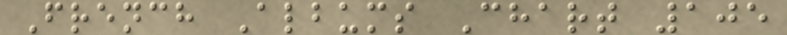French Albums Chart 105
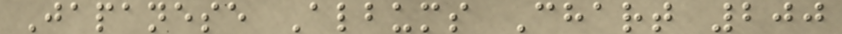Japanese Albums Chart 200
